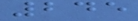245
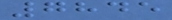7845
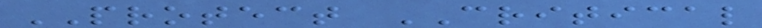PROTECT CRITICAL
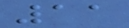11
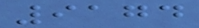9174
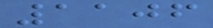1106
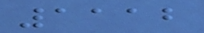1112
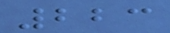223
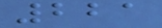221
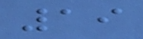19
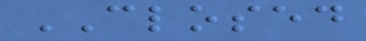CLOSED
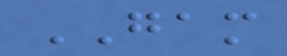GAM
